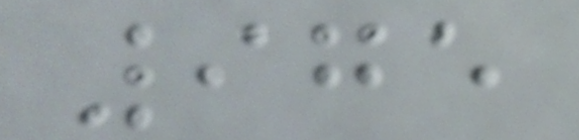975
